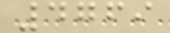4769
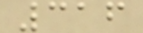316
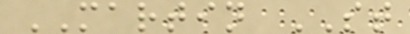MARTIN ST
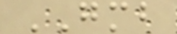GMB
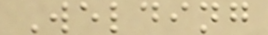Welding
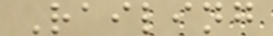Railing
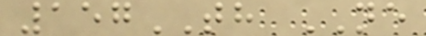157TH NE
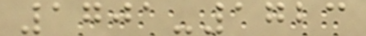1701-1723
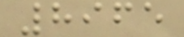8965
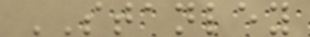STANLEY
